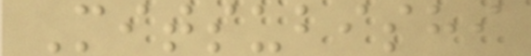Mitsubishi
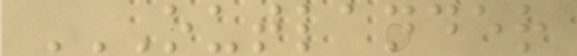OUTLANDER
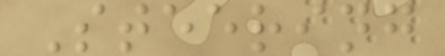Steering
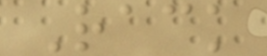Rack
